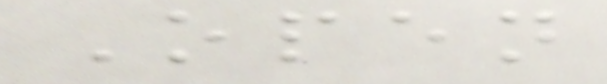Open
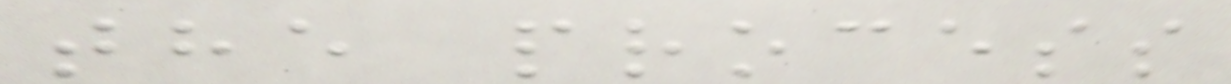the process
